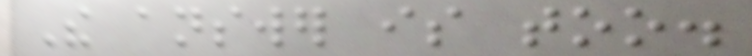The answer is too.
